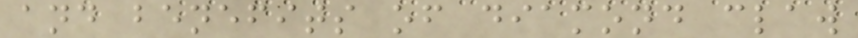and benefits of diamond claw
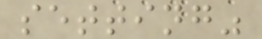setting"
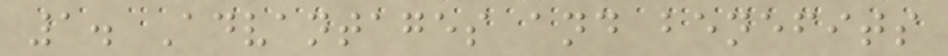1. Advantages and benefits
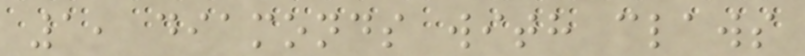1, diamonds with claws
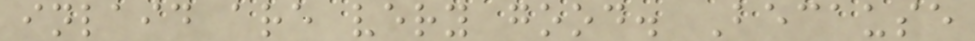inlaid are very good. Because
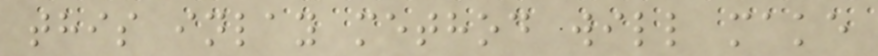this inlay method will make
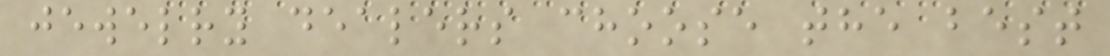jewelry dealers choose the best
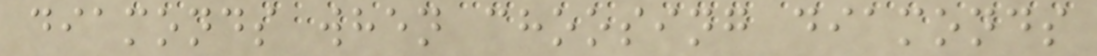diamonds when choosing diamonds
